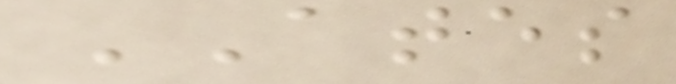ATES
